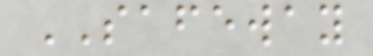SAFEWAY
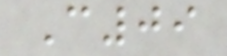C09
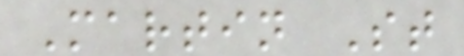Martin St
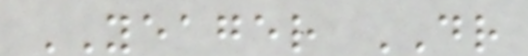YEAGER DR
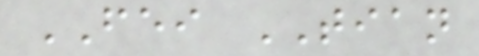FEI TIAN
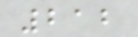212
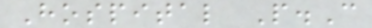Hospital P.C
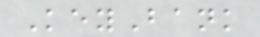KeyBank
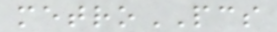metroPCS
